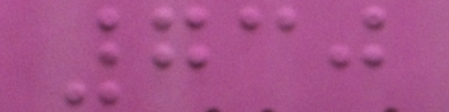730
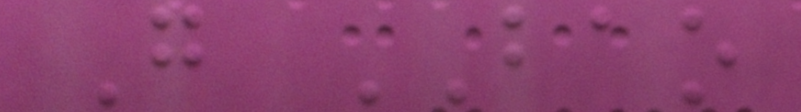G BAO
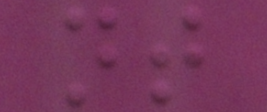nt
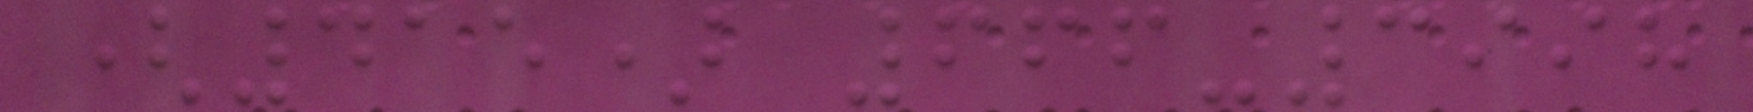(415) 666-3998
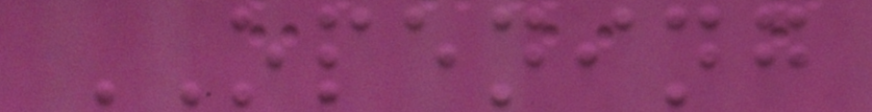OPENING
